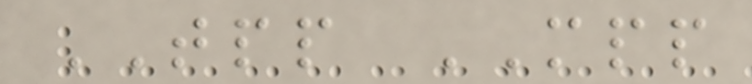TPP MPP
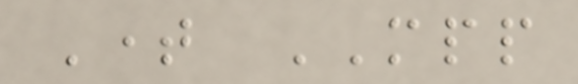Time MPP
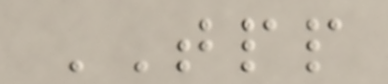TPP
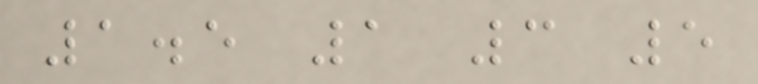1.5 1 3 5
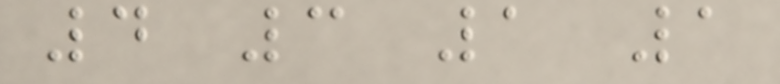4 3 1 1
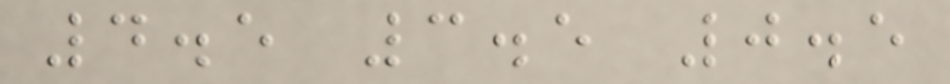4.5 3.5 0.5
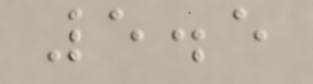5.5
